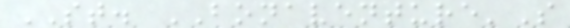ST. BONAVENTURE'S
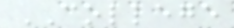COLLEGE
